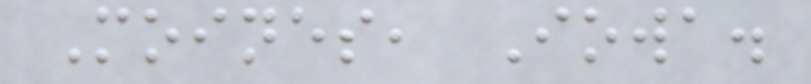Moines, Iowa.
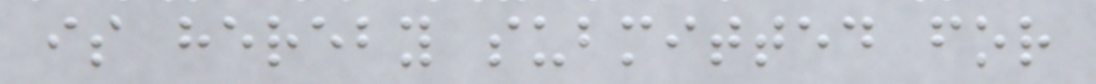is hereby submitted for
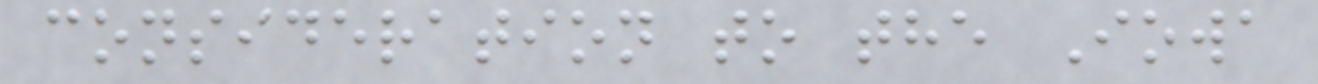consideration to the Iowa
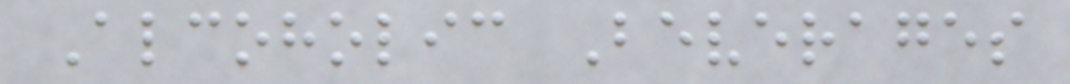Alcoholic Beverages
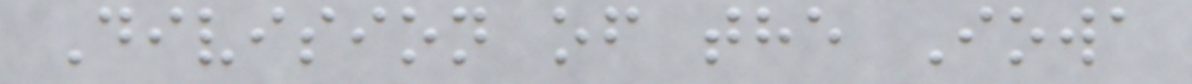Division of the Iowa
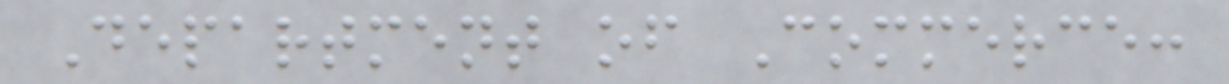Department of Commerce:
